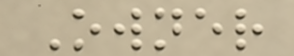Owner
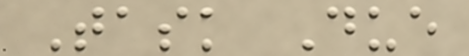Task Due
